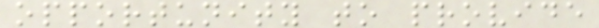opportunity to provide
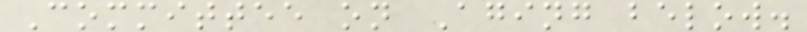Committee on Aging below.
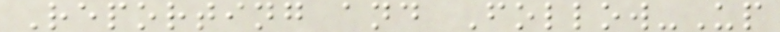Reporting and Follow-Up
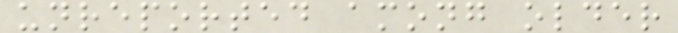unreported among older
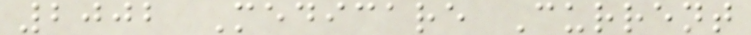2002 Medicare Current
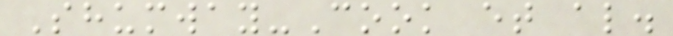Shumway-Cook et al.
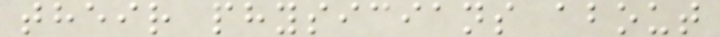their physicians about
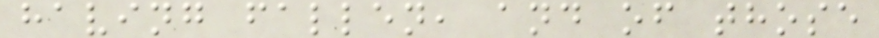having fallen, and of those
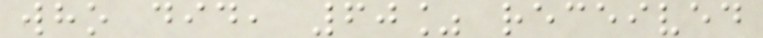who did, 60% received
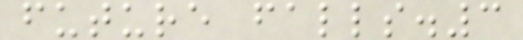future falls.3
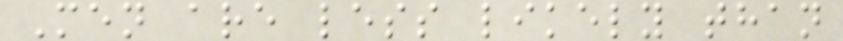Men are less likely than
